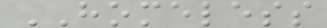HOMELESS
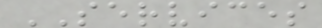SERVICES
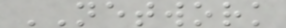NETWORK
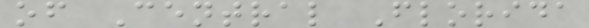of Central Florida
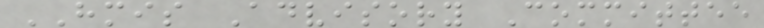HMIS Advisory Committee
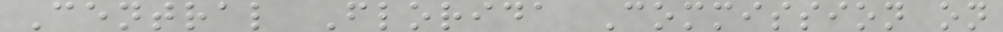Central Florida Commission on
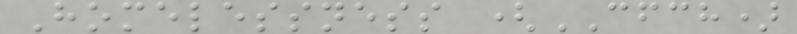Homelessness (CFCH)
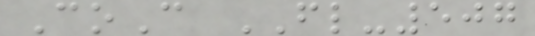CoC FL-507
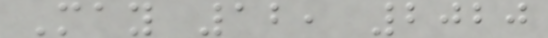May 12, 2020
